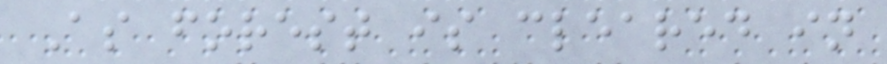As forest is cleared in
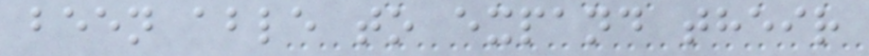been able to expand their
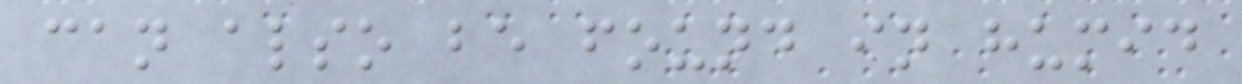can also be found in humid
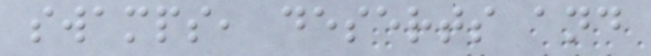swamps, deserts and
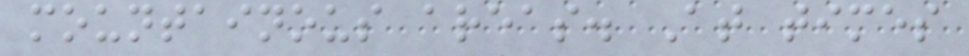mountainous areas. At times
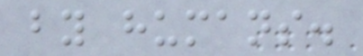by humans.
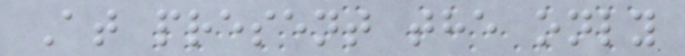At present the only
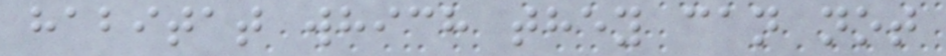habitat which they can not
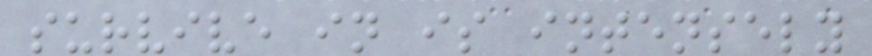survive in is intensely
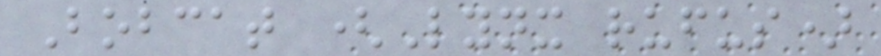Bobcat (Lynx rufus)
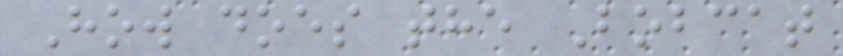How does the Bobcat
